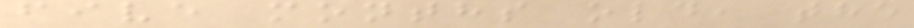five months old, the
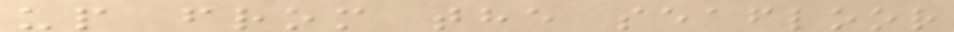up from the seafloor
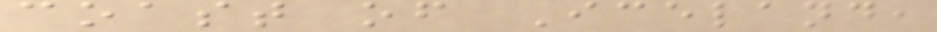coast of Iceland,
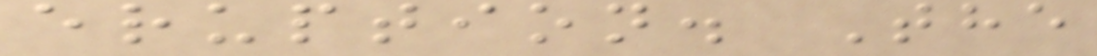eruption. The
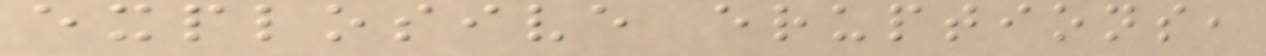explosive eruptions,
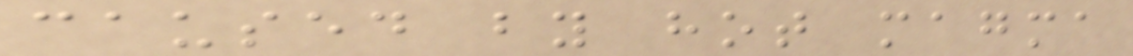caused by hot magma
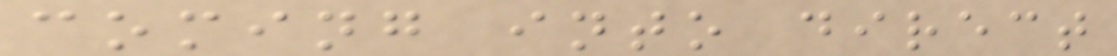coming into direct
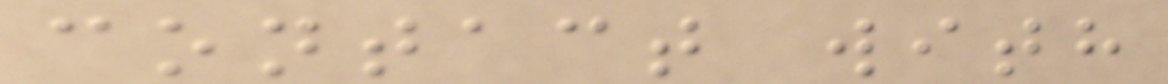contact with
